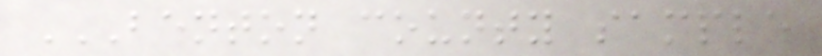BENTON COUNTY SAMPLE
